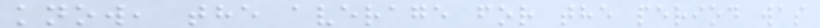know, the average for the period was
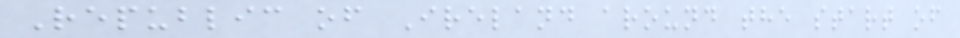Republic of Ireland around the start of
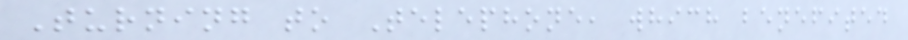Turning to Telephone, which benefited
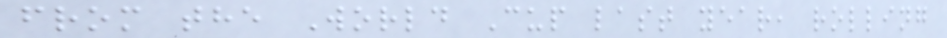from the World Cup last year, rolling
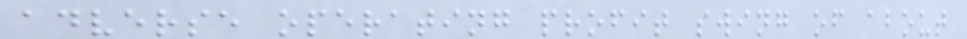adverse operating profit swing of about
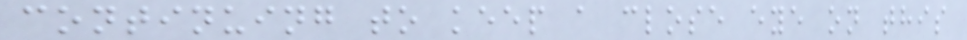continuing to keep a close eye on this
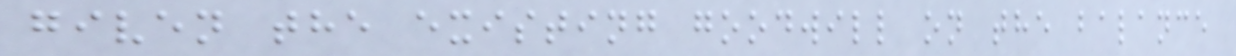given the existing goodwill on the balance
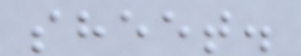sheet.
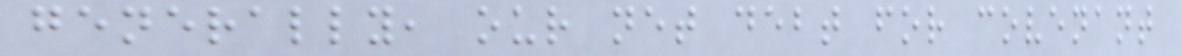generally, our net debt for covenant
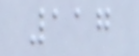117
